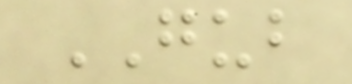GUB
